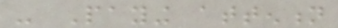- Paying attention
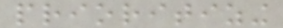prioritizing
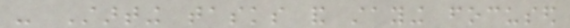- Starting tasks and staying focused
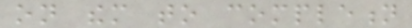on them to completion
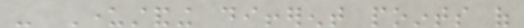- Understanding different points of
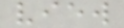view
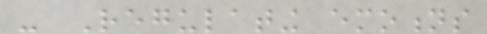- Regulating emotions
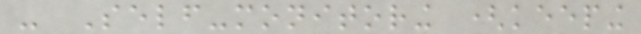- Self-monitoring (keeping
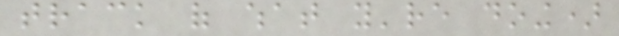track of what you're doing)
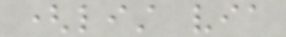(list via
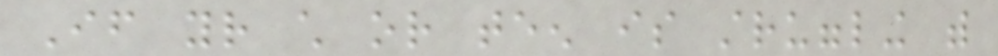If your child or teen is struggling with
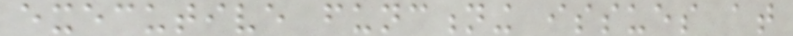executive functioning issues at
